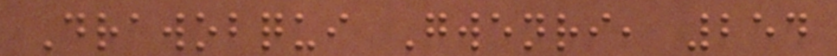Drawobqui Gwenri, 254
